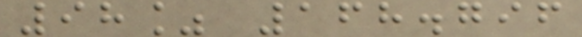98% 168.796
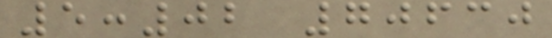5:02 70630
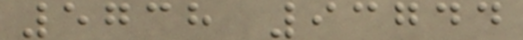5738 93744
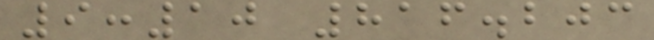9:10 816.203
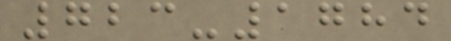723-1784
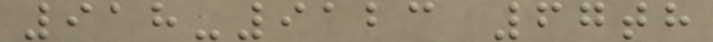918-9123 67th
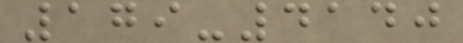179-4140
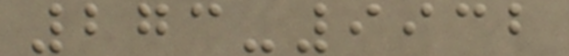273-9932
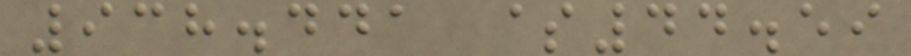938.441 $44.59
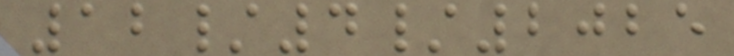12/4/2025
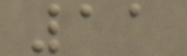11
